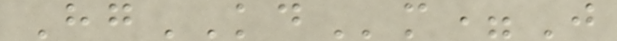HgKDm=J
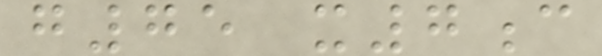g75 x7c
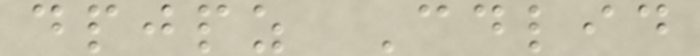dpjpz Cdlid
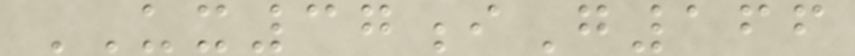UX37iG166
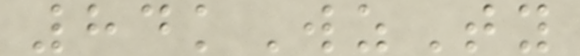84kWzTy
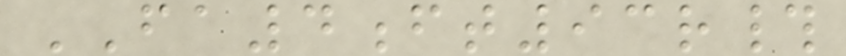FA4ft93r#
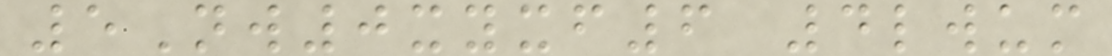5Nw0xyxf6 4lwum
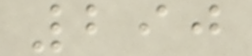290
